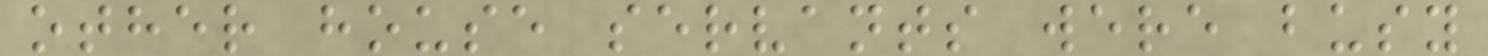other house servants were busy
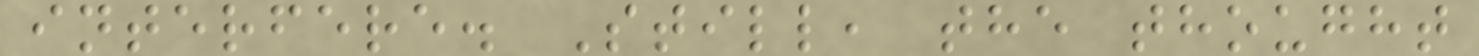interfere. Still, the thought
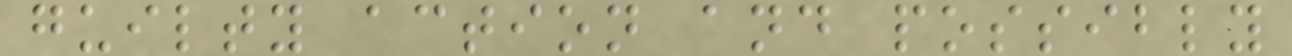guilty action and possibly
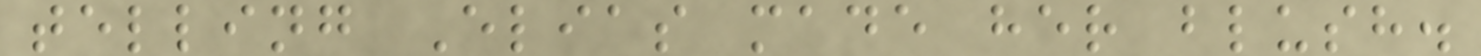telling Elias made her blush.
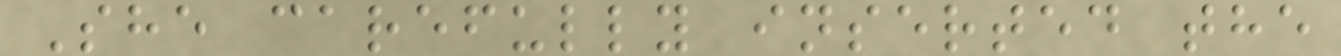She carefully inserted the
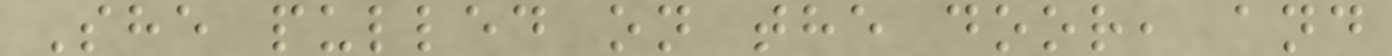She pulled on the door, and
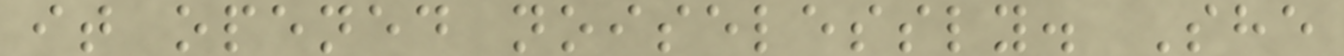it opened noiselessly. She
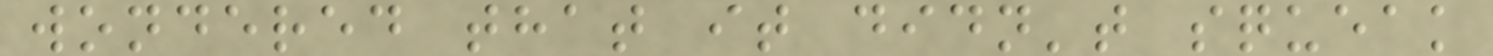wondered that it didn't squeak
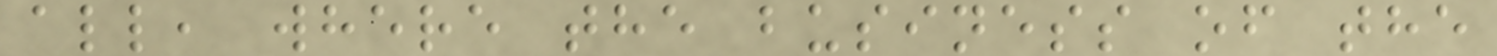all, where the business of the
